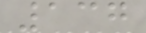137
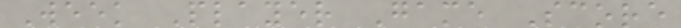Week Player Game Score
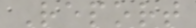Report
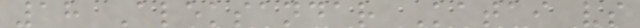18 Aleksandar Katai vs
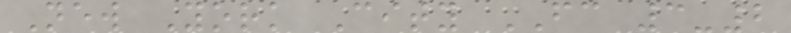New York City FC 3-2
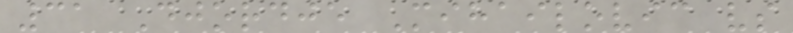31 Djordje Mihailovic vs
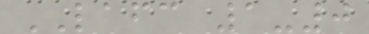LAFC 1-0
